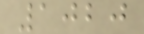1020
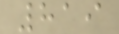819
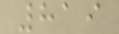819
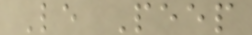Le Peep
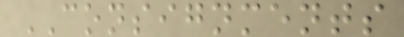CONSIGNMENTS
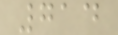714
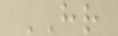HR
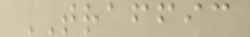TRAFFIC
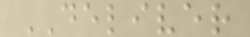DELIVER
